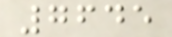7645
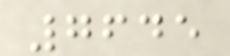7645
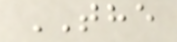THE
